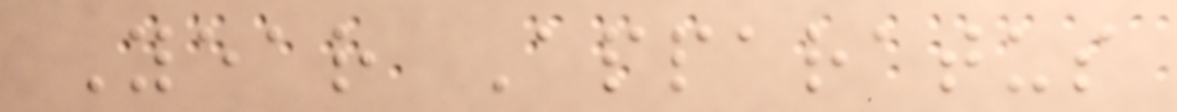Year Apparatus
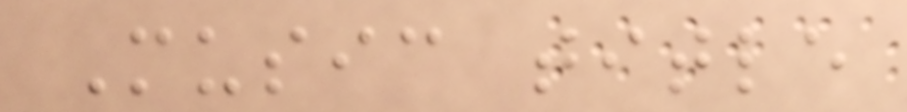Music title
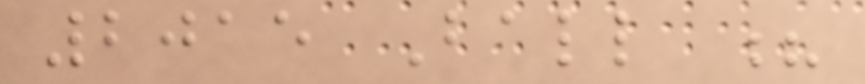2015 Ball ?
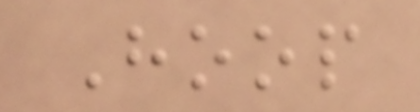Hoop
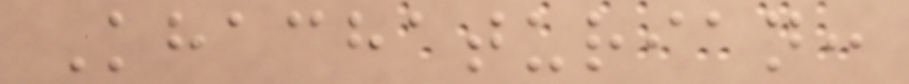Khachaturian:
